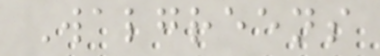Walgreens
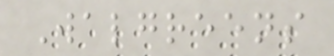Walgreens
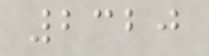2320
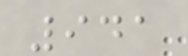941
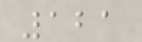121
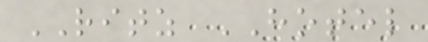RITZ HOTEL
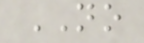NO
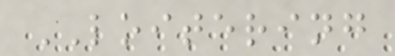LOITERING
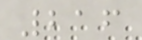216
